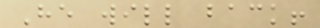He will back!
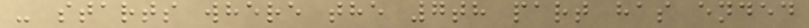- starts where the 7th part has ended
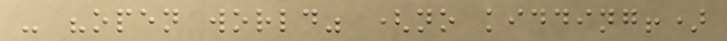- "open world" (no kidding!)
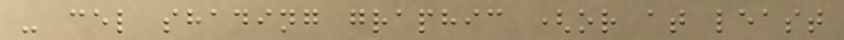- cel shading graphic (or at least
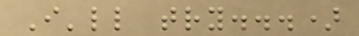I'll try...)
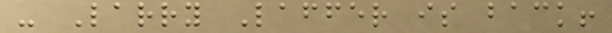- Larry Laffer is back!
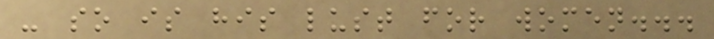- so is his lust for women...
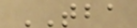TBA
